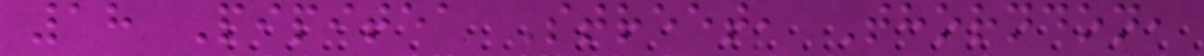18 Pipitea Street, Thorndon,
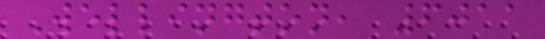Wellington, 6011
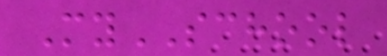MySCHOOL
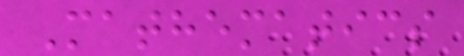Mathematics
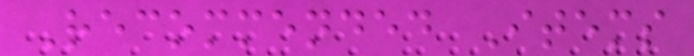Recommended Items
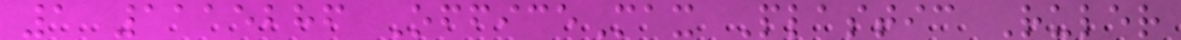1 1115286 OfficeMax Plastic Ruler
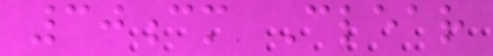30cm Clear
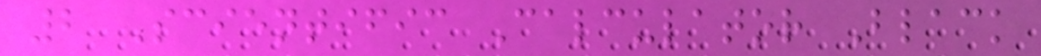2 Scientific Calculator Black
